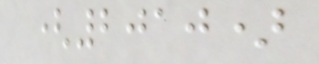(2010)
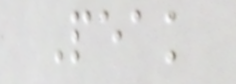Peak
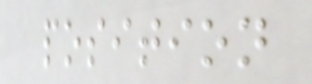position
